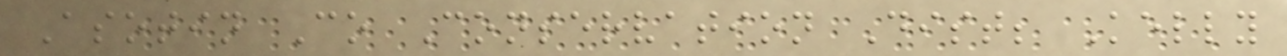Asotin Co Conservation Dist; Kelly
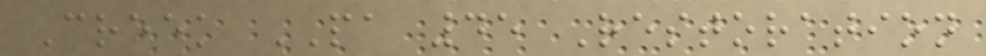Creek PA 45 Restoration
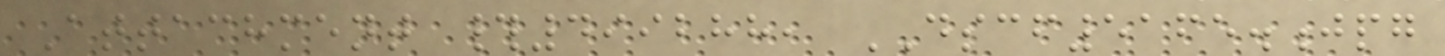Attachment #499288, DSCF5165.jpg
